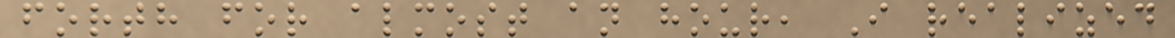forth for almost an hour, I realized
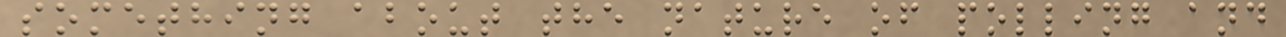something about the nature of polling and
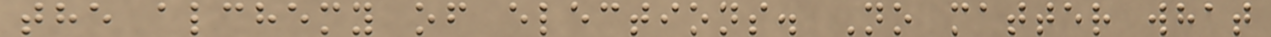the alchemy of elections. No matter what
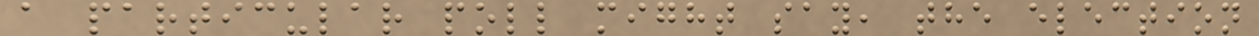a particular poll might say, the election
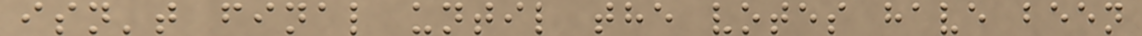isn't final until the votes have been
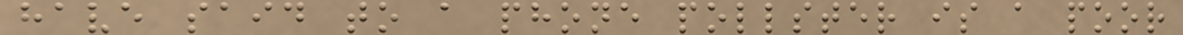have said to a phone pollster is a poor
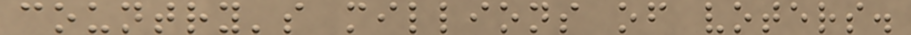country's millions of voters.
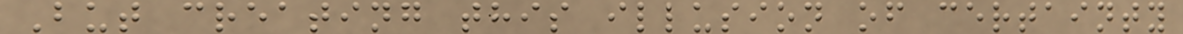But creating this illusion of certainty
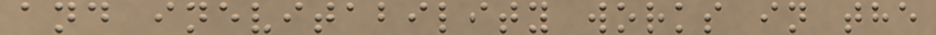and inevitability works in the
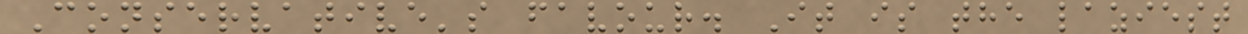Conservative's favour. It is the laziest
